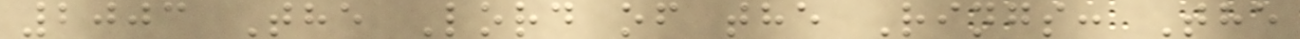2003 The Lord of the Rings: The
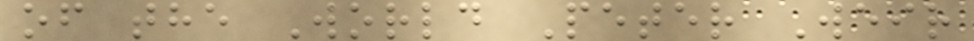of the World Peter Weir
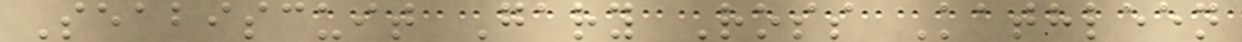Seabiscuit Gary Ross Kathleen
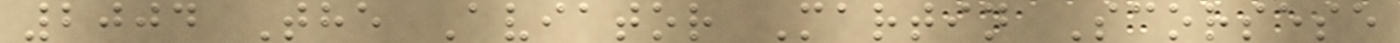2004 The Aviator Martin Scorsese
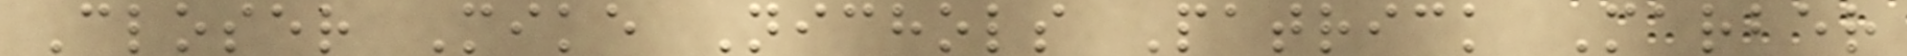Closer Mike Nichols Patrick Marber
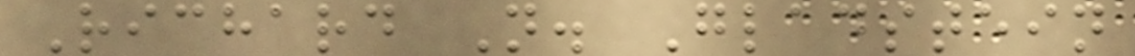Richard N. Gladstein
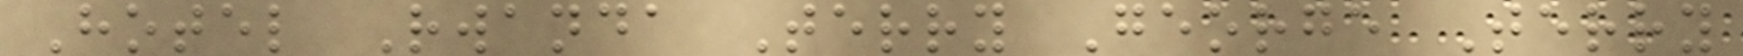Hotel Rwanda Terry George Terry
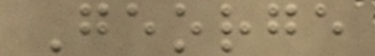George
